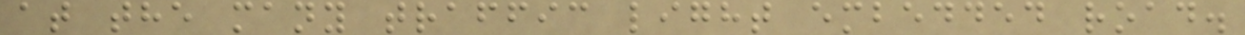at the many traffic light embedded road.
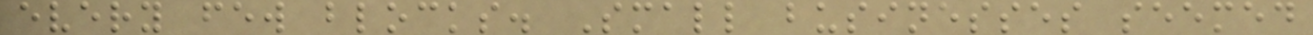every few blocks. Small businesses seemed
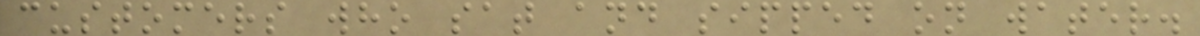customers who sat and sipped on water.
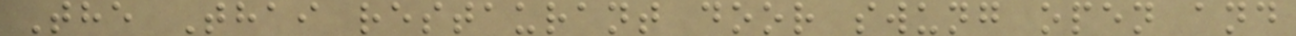The Thai restaurant door swung open and
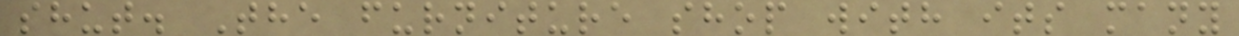shut. The furniture shop with its many
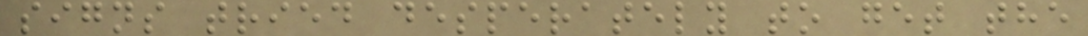signs tried desperately to get the
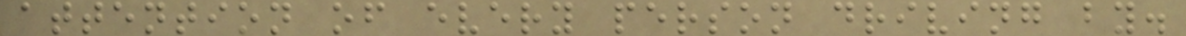attention of every person driving by.
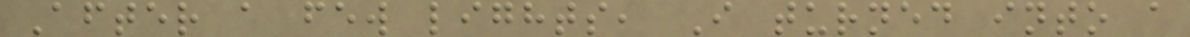After a few lights, I turned into a
